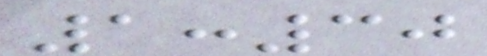1:30
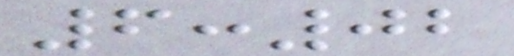6:02
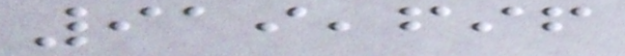919,696
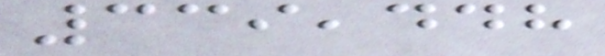339,448
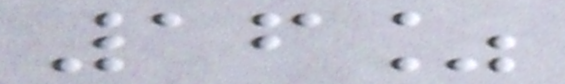16%
